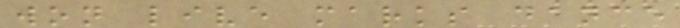won live marks dance
